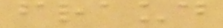fraud
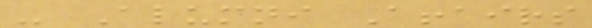- Alumni Affairs
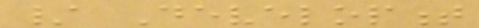/ Development
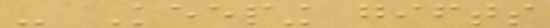- Keeping gifts
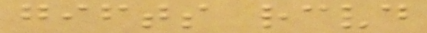gifts received
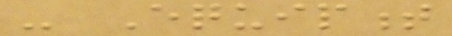- Equipment
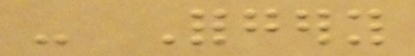- Forgery
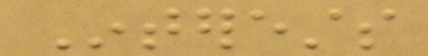Interests
